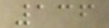136
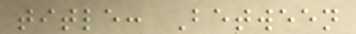title: Between
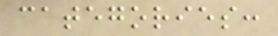categories:
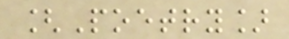[Poetry]
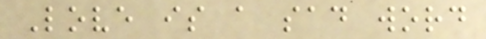Love is a sad word
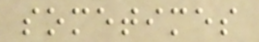sometimes
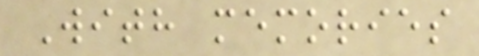With memories
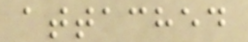attached
